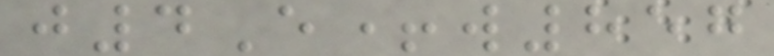j4E+w857
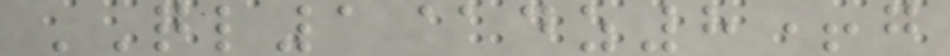QL1@dz8+g
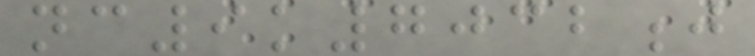nc9k7032j
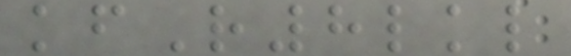kfR8lkl
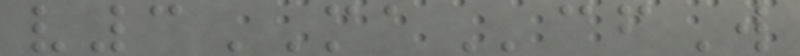v3MAcfW
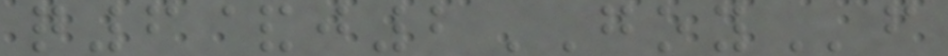q6&j2GOYf
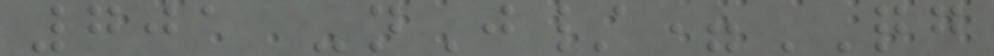701 -nJ/=QG
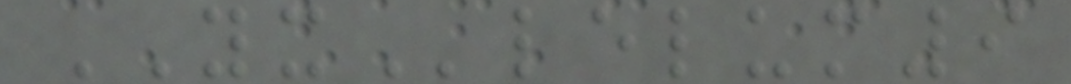YXlelum9
